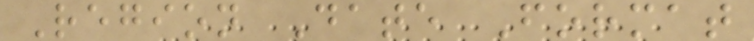Region Date Format
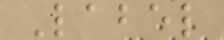Label
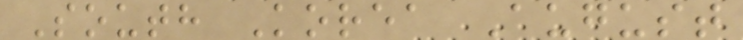South Korea August
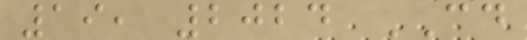19, 2024 CD
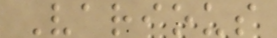Various
